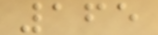165
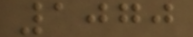1070
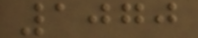1070
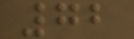72
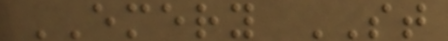EMERY ST
